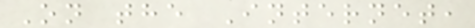On the Internet,
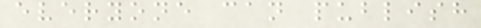everyone can publish
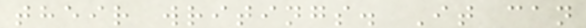their writings. It can
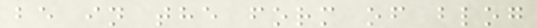be in the form of blog
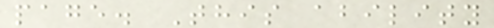page. This ability
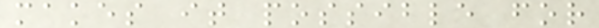makes it possible for
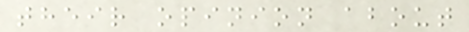their opinion about
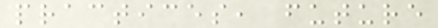practices, future
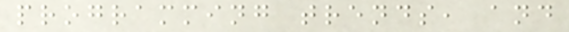programming trends, and
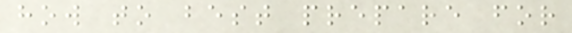how to best prepare for
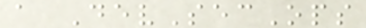a DevSecOps
